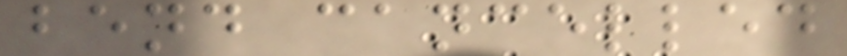bend cancelled
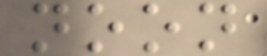noon
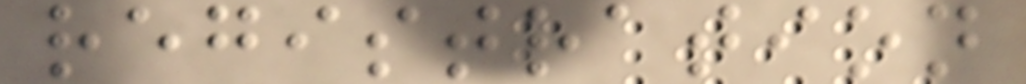registration
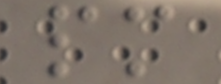pm
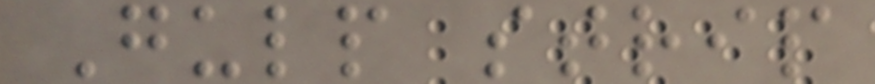Gulp strip
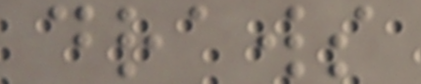draws
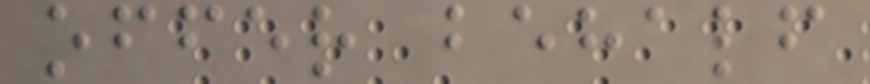offer behalf
